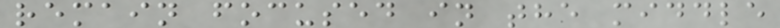remain focused in the middle
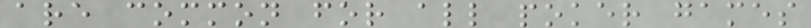are common for all poker games
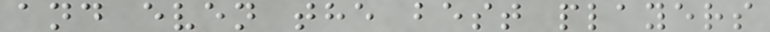and even the best players
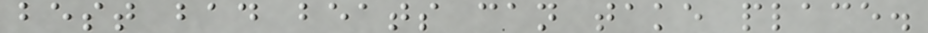best bad beats can take place.
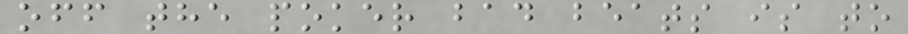off the poker bad beats is to
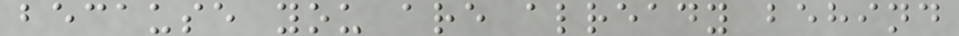because you are already behind
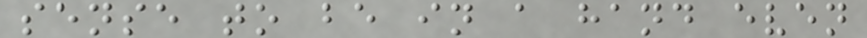sense to be in a hand even
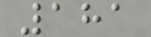181
